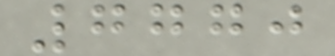7770
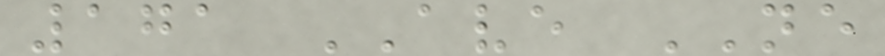171 AVE NE
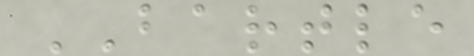BARTLE
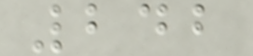242
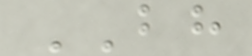BH
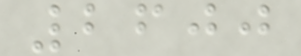2600
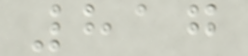817
